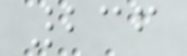236
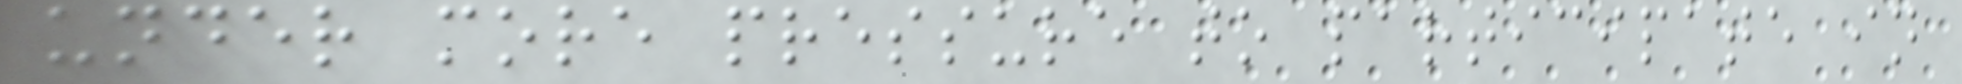under more pressure to participate in
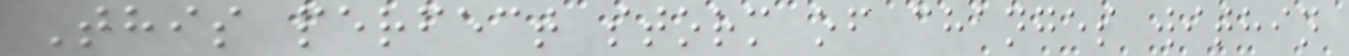This perfect storm of changes within
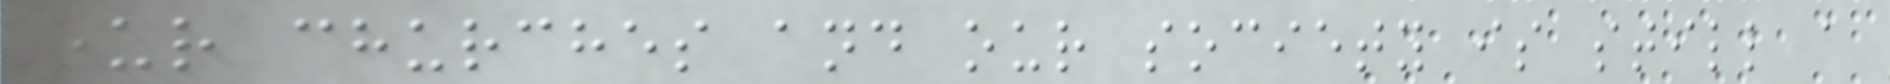our churches and our society is still a
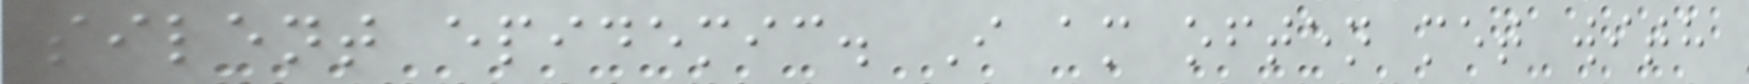silent epidemic. I am often met with
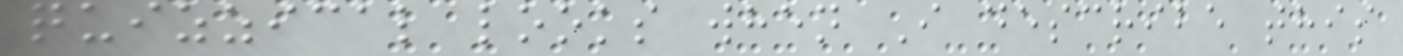quizzical looks when I describe this
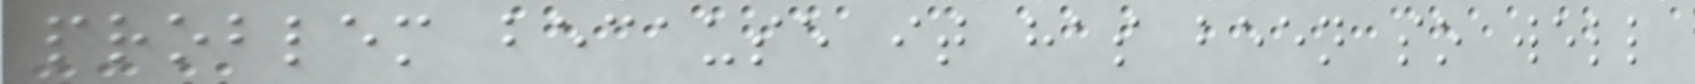problem because it has been so well
